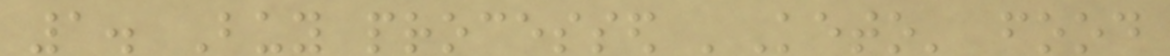1. Buy processed 'Keto' food
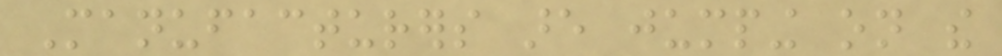Manufacturers are jumping on the
